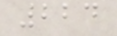224
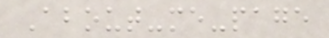About-me-page
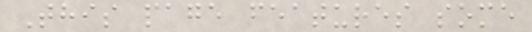This page features some
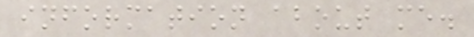information about me.
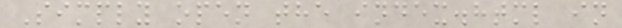Simply open the index.html in
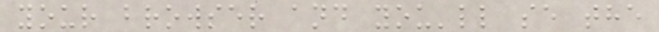your browser and you'll se the
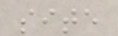site
